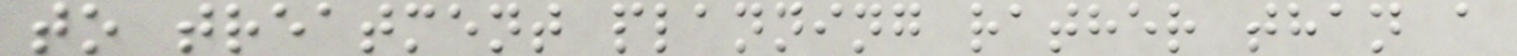to treatment planning rather than a
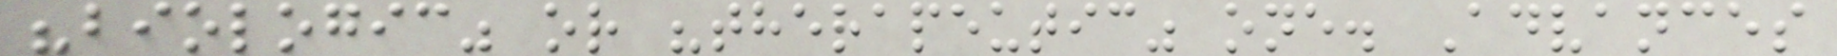"biologic" or "therapeutic" one. Advances
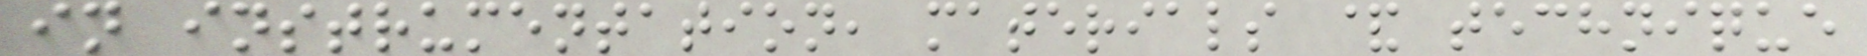in instrumentation, materials & technique
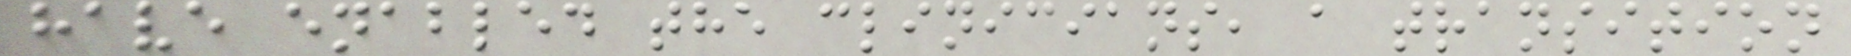have enabled the clinicians, a transition
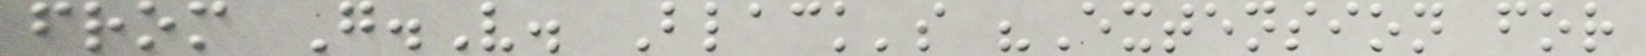from G.V. Black's "Extension for
